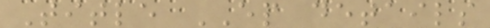Title EP details
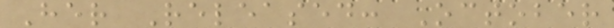Her Released: October
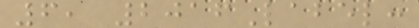6, 2016Label:
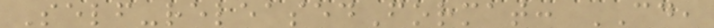Self-releasedFormat: CD,
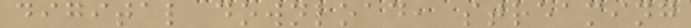digital download, streaming
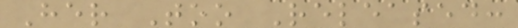Her Too Released:
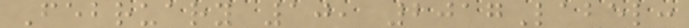February 10, 2017Label:
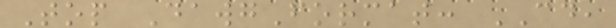Top DawgFormat: CD,
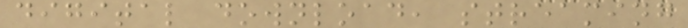digital download, streaming
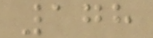178
